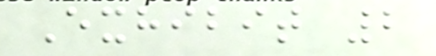Exhibit 2
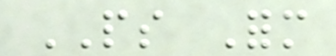PS Form
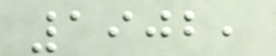1902,
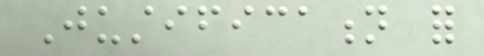Justification for
